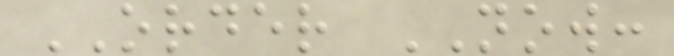ORDER NOW:
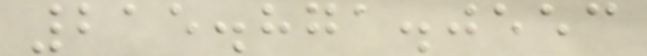215.871.0553
